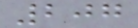207
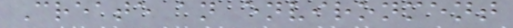Create an environment
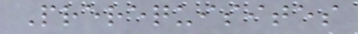Prerequisites
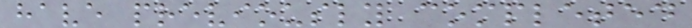have previously completed
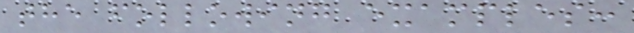the following examples:
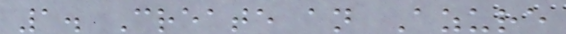1. Create an Azure
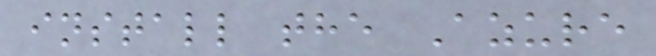install the Azure
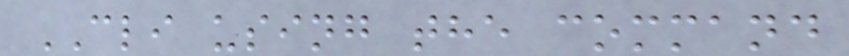CLI using the command
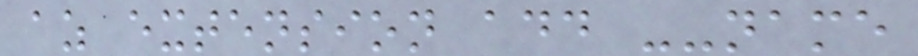az extension add --name
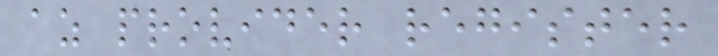az provider register
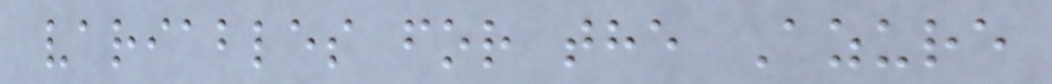variables for the Azure
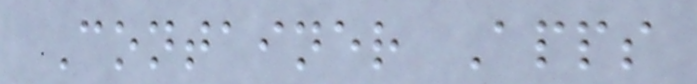Container Apps
